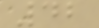42
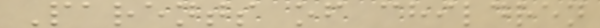Parents of children
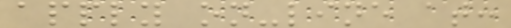apply on-line at:
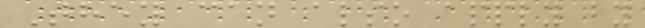They can also apply by
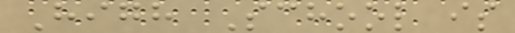High School is
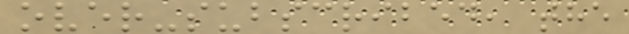over-subscribed, the
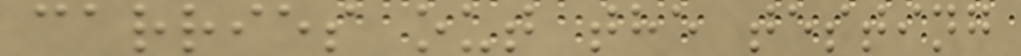carries out the testing
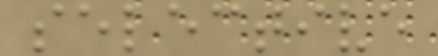selective
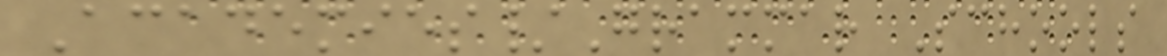Academies/Grammar Schools
